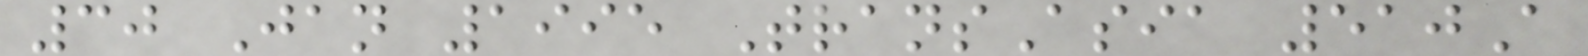30 Jan 1995 TransAsia 510A
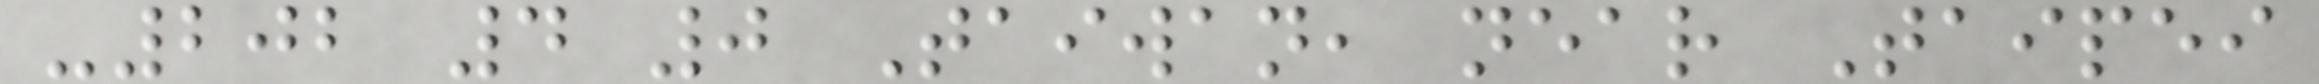-202 4 0 Taiwan, near Taipei
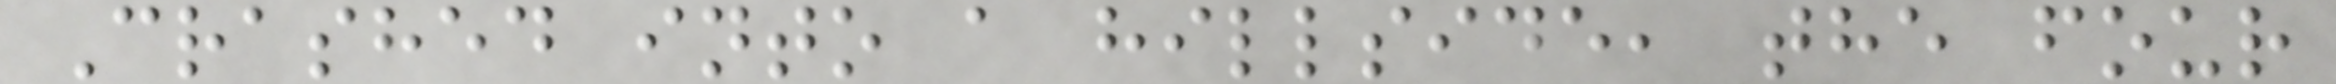Crashed into a hillside, the four
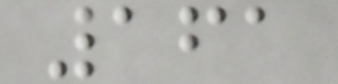161
